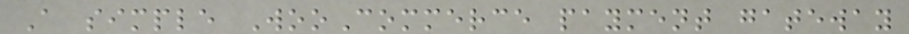A simple WooCommerce payment gateway
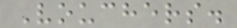Vouchers.
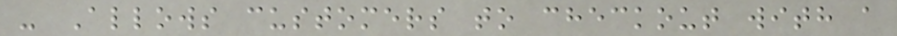- Allows customers to checkout with a
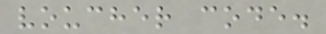voucher code.
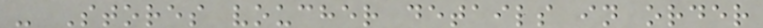- Stores voucher details in order
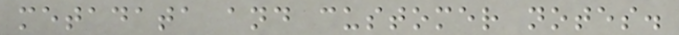metadata and customer notes.
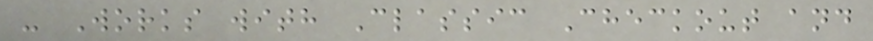- Works with Classic Checkout and
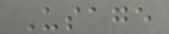Usage
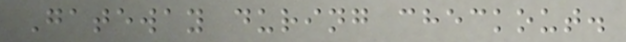Gateway during checkout.
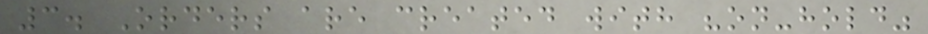3. Orders are created with "on-hold"
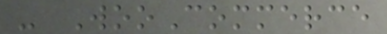- WooCommerce
